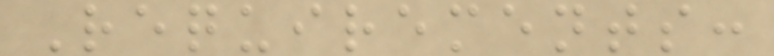Requirements:
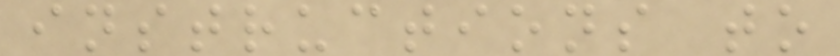instructions to
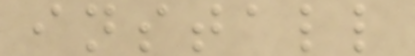install
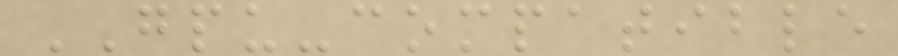GPU-compatible
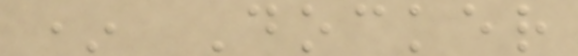* Docker
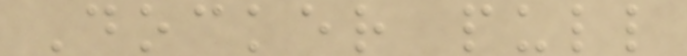Docker pull
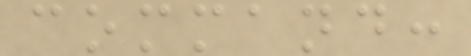command:
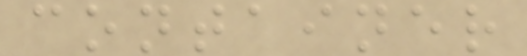container
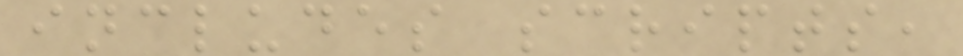includes scripts,
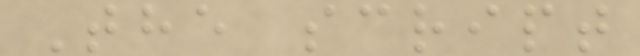The script
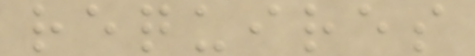requires
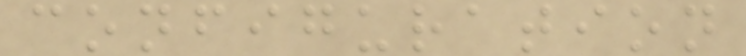configuration
